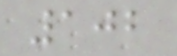102
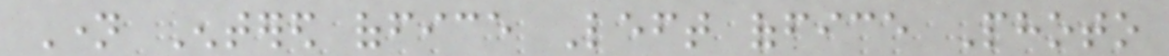Name Entered office Left office Photo
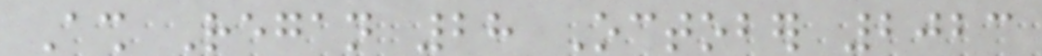Ash Regan 28 October 2023
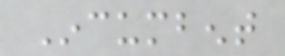Incumbent
